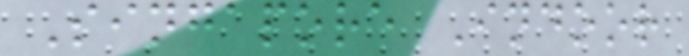Singapore Indoor
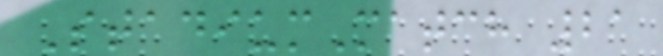StadiumMatch 21
